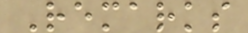Remarks
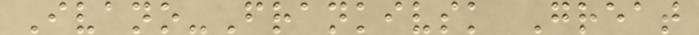Ivano-Frankivsk Great
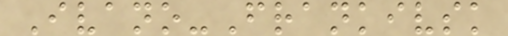Ivano-Frankivsk
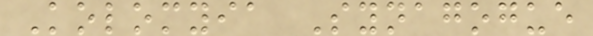Kolomyia Synagogue
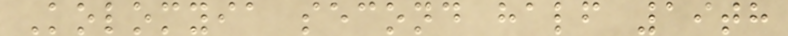Kolomyia second half 19th
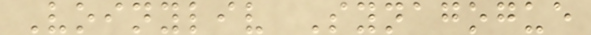Voinyliv Synagogue
